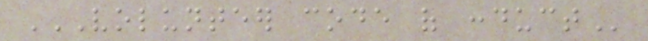VOLUNTEER CODE OF CONDUCT
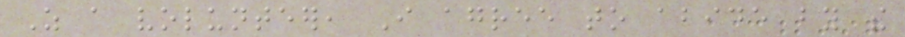As a volunteer, I agree to abide by the
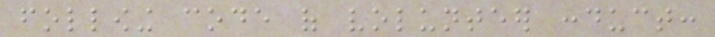following code of volunteer conduct:
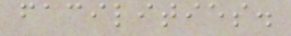facilities.
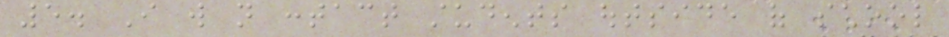5. I will not contact students outside of school
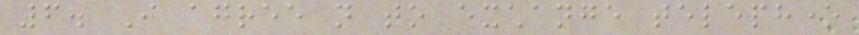6. I agree not to exchange telephone
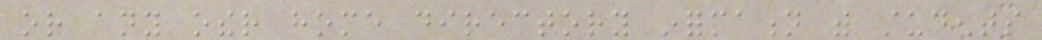or any other home directory information with students
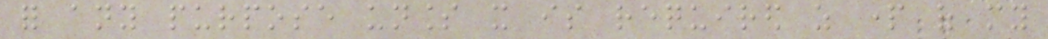for any purpose unless it is required as part of my
